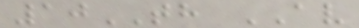10TH AV
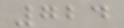724
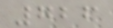726
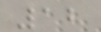12
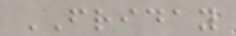FRIDAY
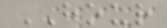HOUR
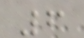6
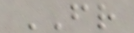FR
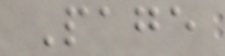Page
